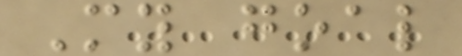My goal
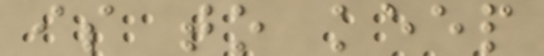is to keep
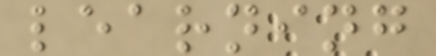learning
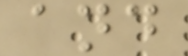and
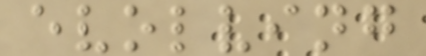evolving
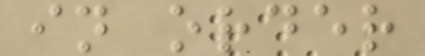in order
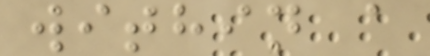within a
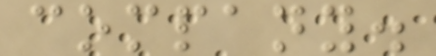company.
